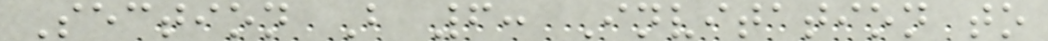Section B 6: Invitation to
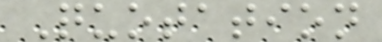Quotation
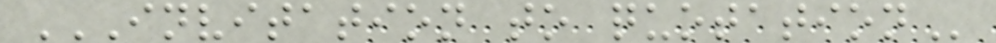INVITATION TO QUOTATION
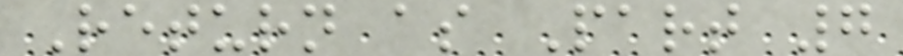Return as Part 7
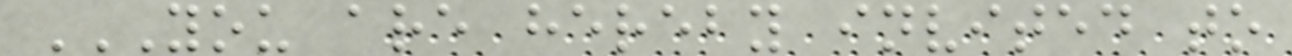YOU ARE HEREBY INVITED TO
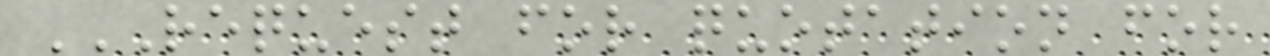REQUEST FOR QUOTATION FOR
